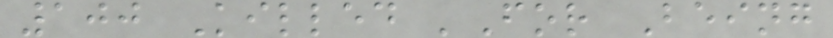100 Killed 'For Being
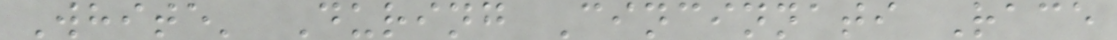White' During Cincinnati Race
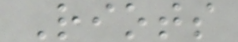Riots
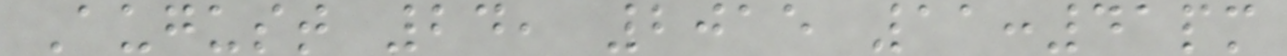August 24, 2015 11:41pm
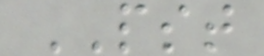PST
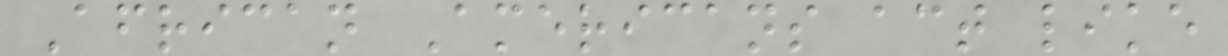African Americans act like
